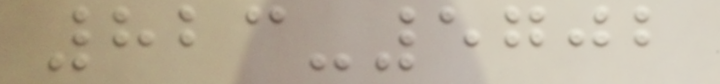823-5702
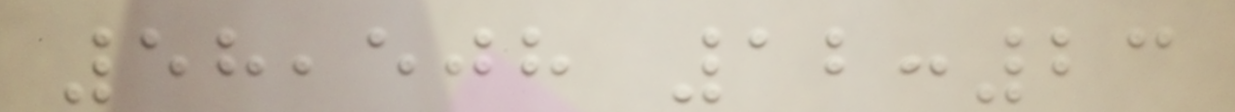58,508 12:23
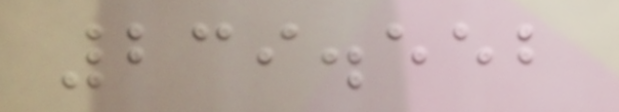239.552
